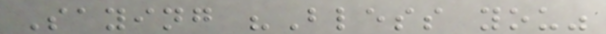Saying "Bless you"
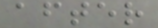after
